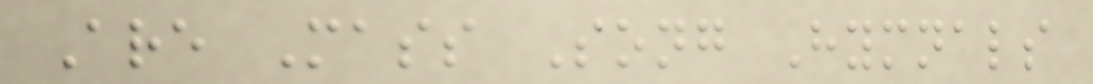Are Mass Song Hymnals
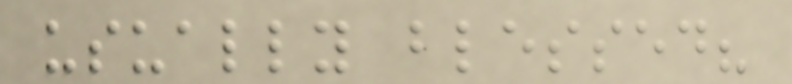usually blessed?
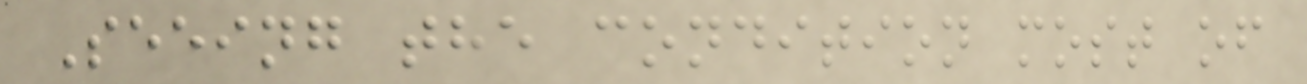Seeing the condition most of
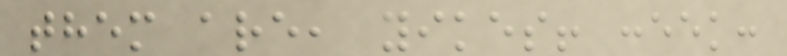them are, yikes! :eek:
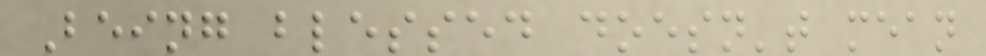Being blessed doesn't mean
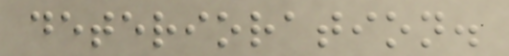deterioration.
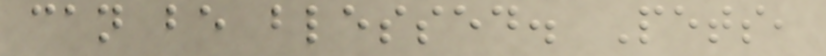can be blessed. Pets,
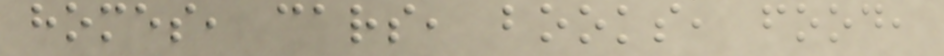homes, cars, books, food,
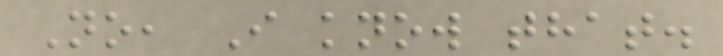No, I know that.
